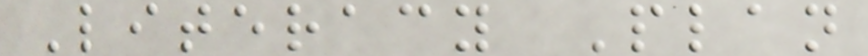Literacy Plan
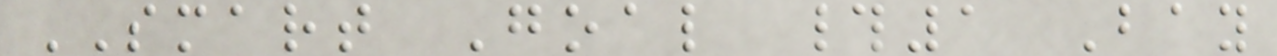SMART Goal #1 Bay
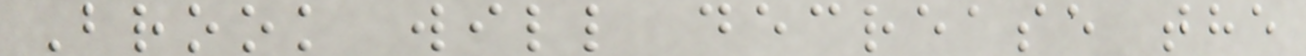Brook will decrease the
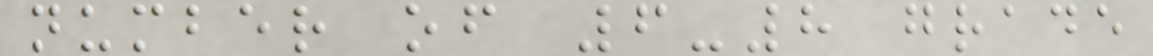number of 6-8 grade
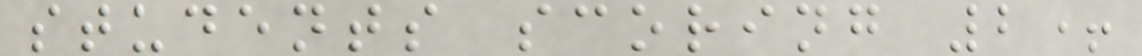students scoring 2+
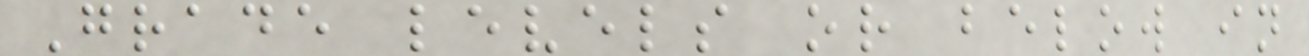Grade levels or below in
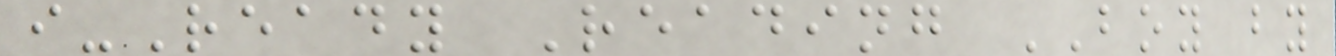i-Ready Reading BOY by
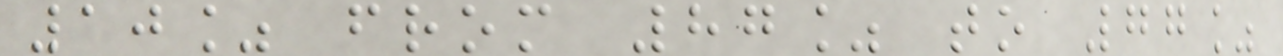10% from 87% to 77%
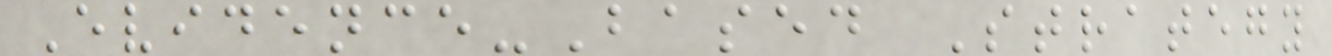Evidence-Based Strategy
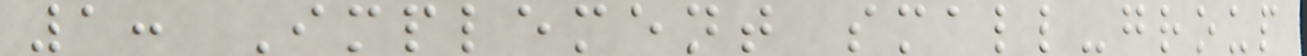1: Implement small-group
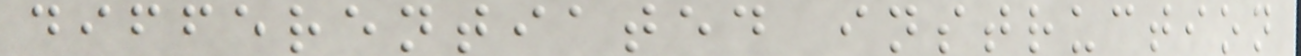differentiated instruction
